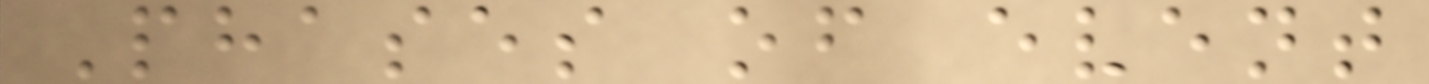Phases of event
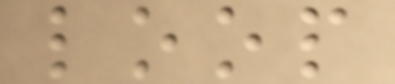loop
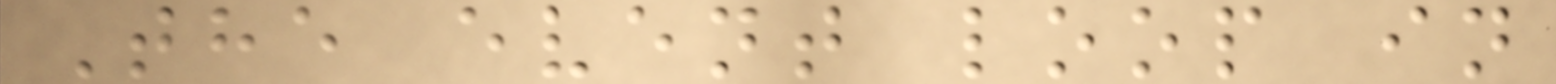The event loop in
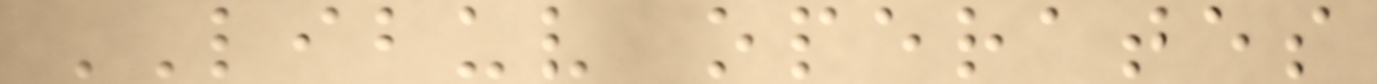LIBUV operates
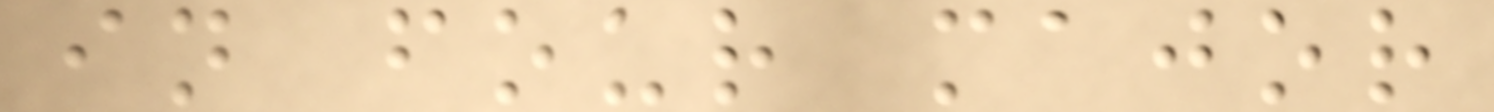in four major
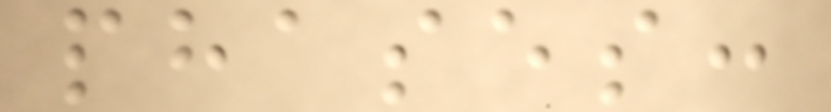phases:
